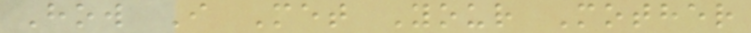How I Met Your Mother
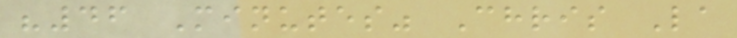"46 Minutes" Chris La
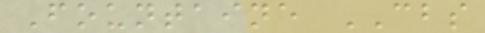Fountaine CBS
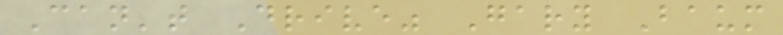Can't Drive" Gary Baum
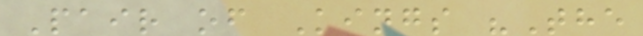Pair of Kings "The
